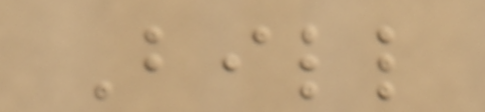Bill
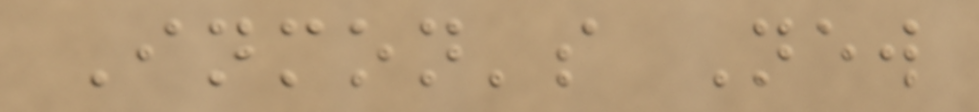Inmon's New
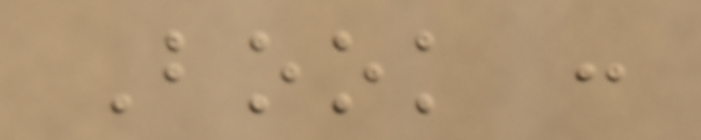Book :
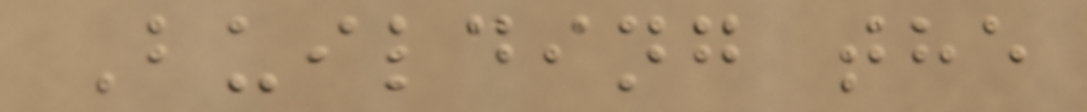Building the
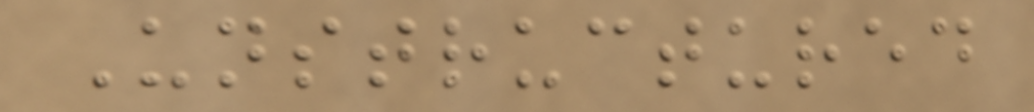Unstructured
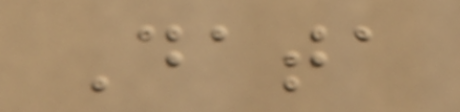Data
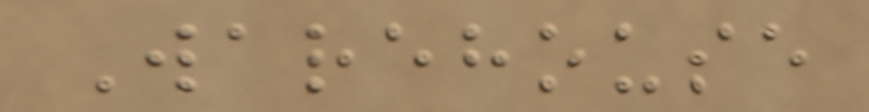Warehouse
